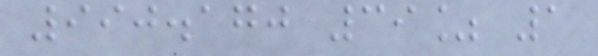990.170 39% 1
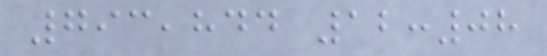793,844 12:08
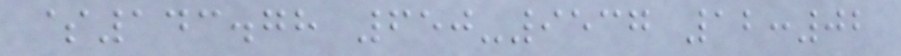$143.78 650-9537 12:02
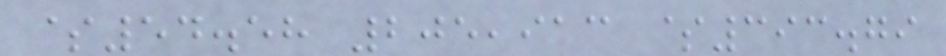$54.58 205,913 $393.79
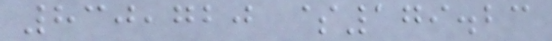830,720 $179.23
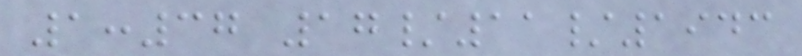1:37 17/11/1943
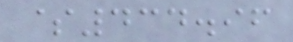$434.96
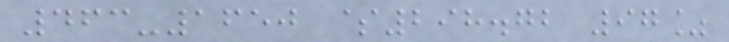463-1650 $298.72 97%
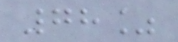78%
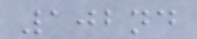102nd
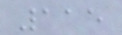115
